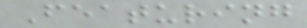Featuring
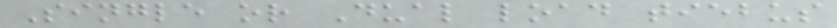Single or Dual load tiebus
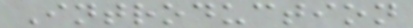Introduction
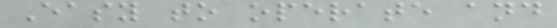Easy to operate and
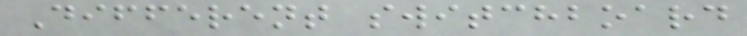Different switchboard
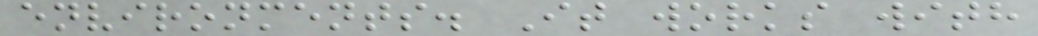environments. It works with
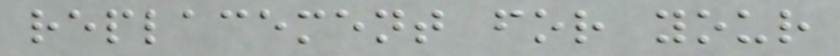replacement for your
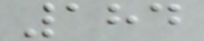184
